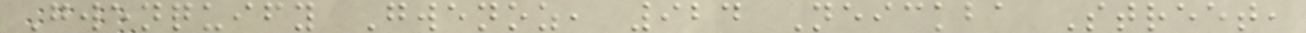Gwenquify Gwenoz, 924 Neickba Street,
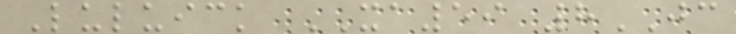Luluick XA59 8JC
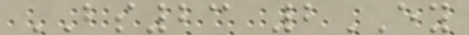BS23 2EY
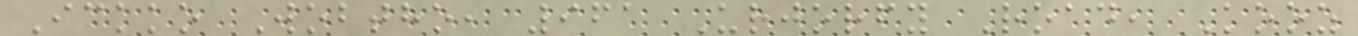Ickko Wobtho, 961 Urjorfy Road, Kooz
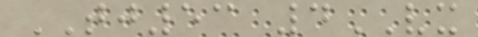TJ53 4VX
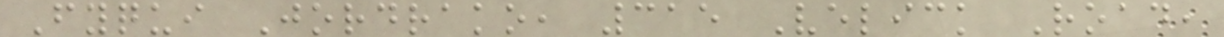Fyqui Jordrako, 315 Velick Road,
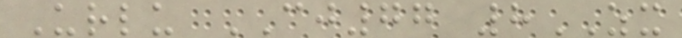Urlu CJ77 8ZX
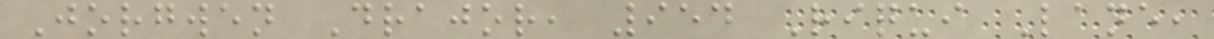Jorgwen Drajor, 954 Riqui Lane,
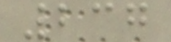237
